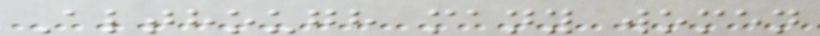Although many women
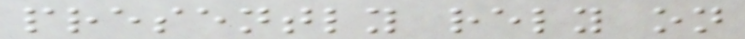presently rely on
